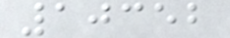10352
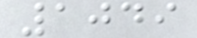1049
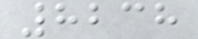8238
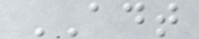ADT
